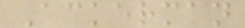Ackerman
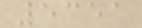5351
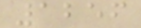1256
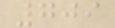709
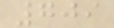709
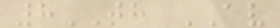8TH AV
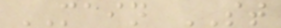MAIN ST
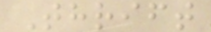Thrift
